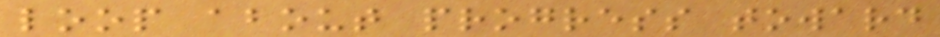loop about progress toward
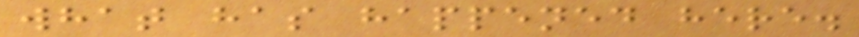what has happened here.
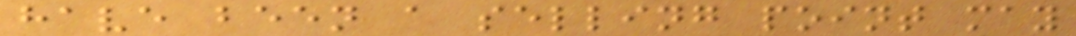have been a selling point may
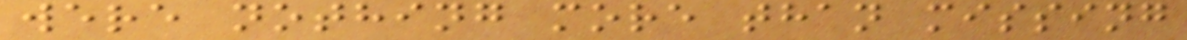were nothing more than missing
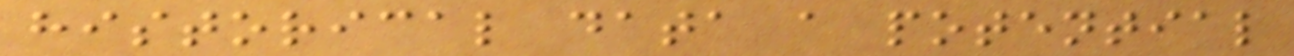historical data a potential
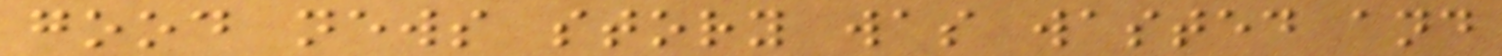good news story was wasted and
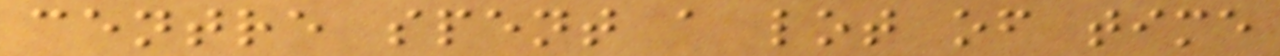centre spent a lot of time
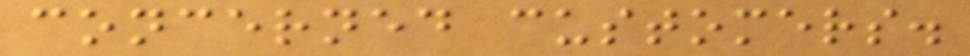concerned customers.
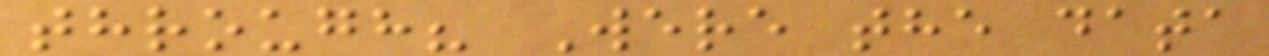through? Were the data
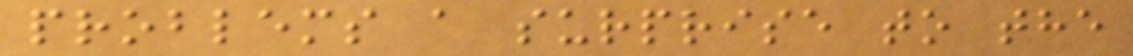problems a surprise to the
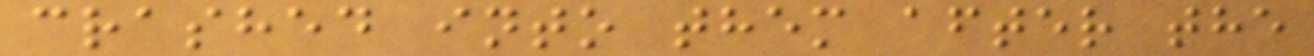crashed into them after the
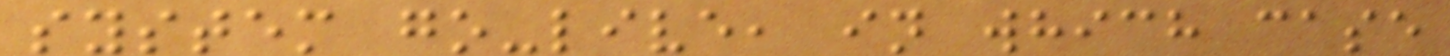system go-live, in which case
